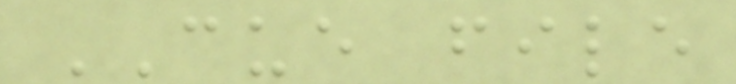CUE file
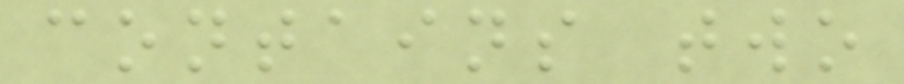contains two
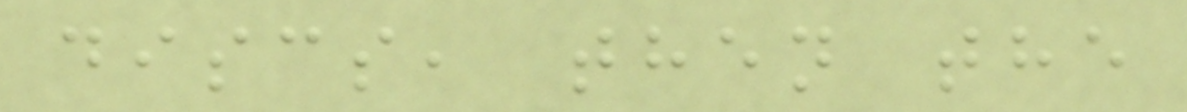discs, then the
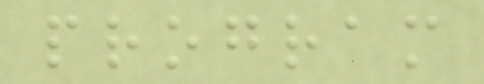program
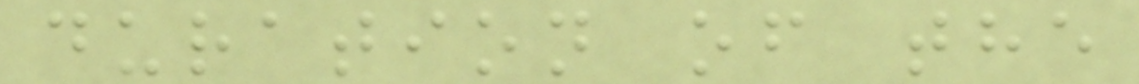duration of the
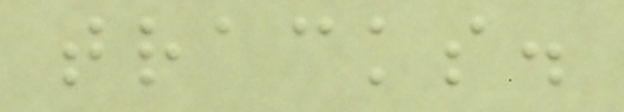tracks.
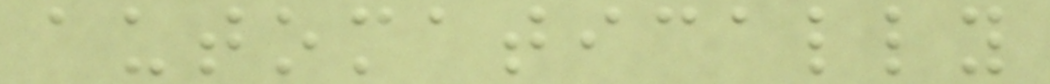automatically
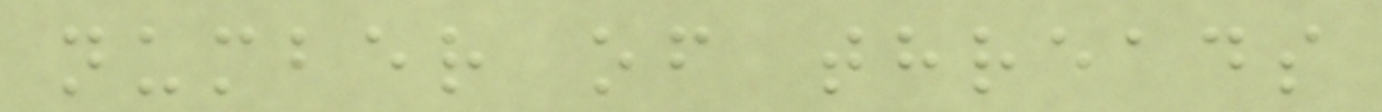number of threads
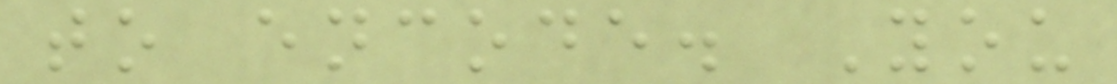to encode. You
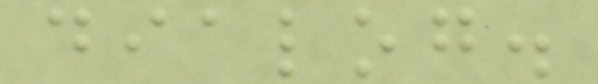dialog.
